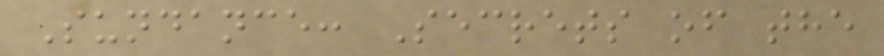Sundance: Secrets of the
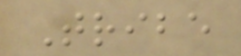Tribe
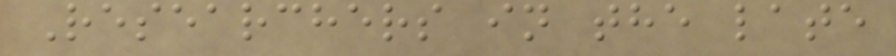Researchers in the late
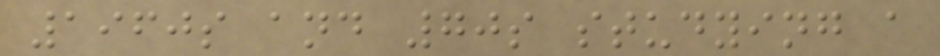1960s and 70s studying a
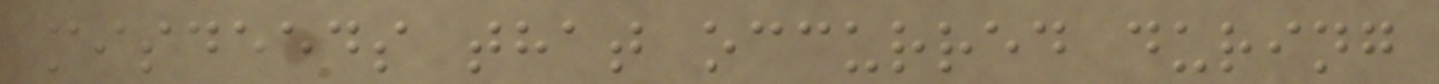misdeeds that occurred during
